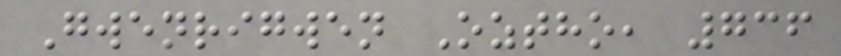Gwenrigwen Oztho, 736
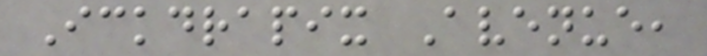Ickdrapix Avenue,
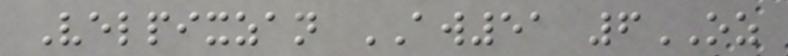Velpixzan AW51 6OZ
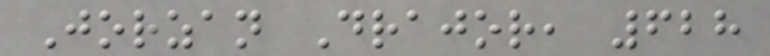Jorzan Drajor, 628
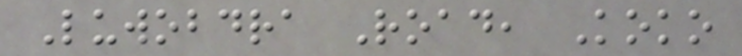Luwobdra Road, Koko
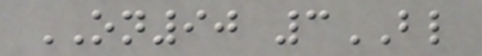ON90 3BL
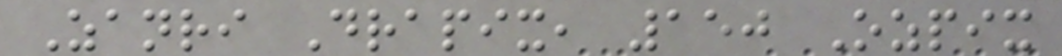Zanri Drapix, 150 Ozpix
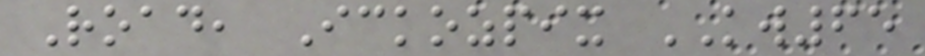Road, Ickozpix KW65
